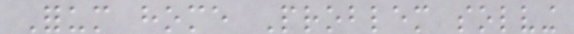Forum home Problem solving
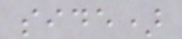side)
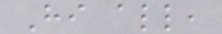Hi all,
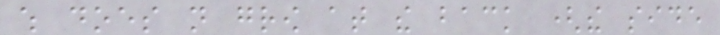which does not grow at the back (the side
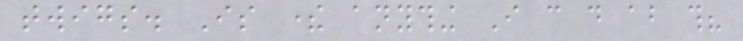twigs. Is there anything I can do about this?
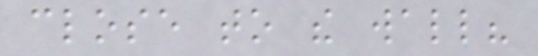close to the wall?
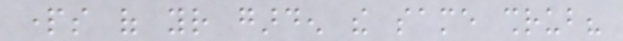parts of your garden the same shrub?
